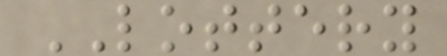LOTTERY
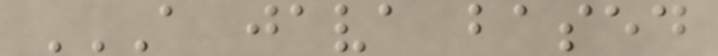A JAVA BASED
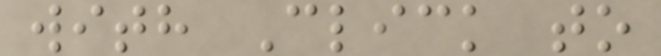with Click to
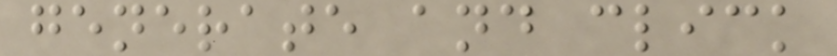generate and click
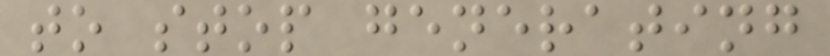to stop generating
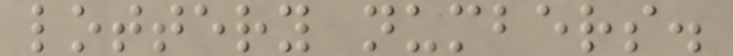lottery numbers.
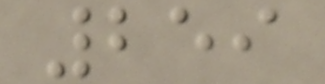259
